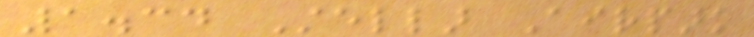1.34 Stellar Airpark
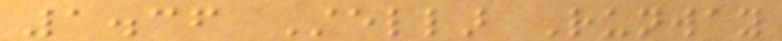1.36 Stellar Runway
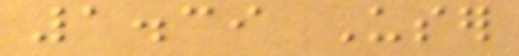1.39 User
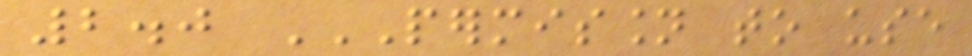2.0 PERMISSION TO USE
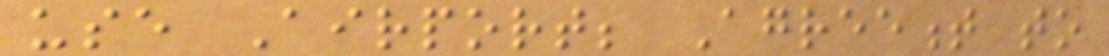use Airport; Agreement to
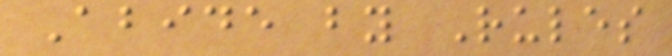Abide by Rules
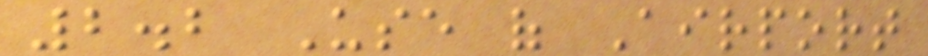2.2 Use of Airport
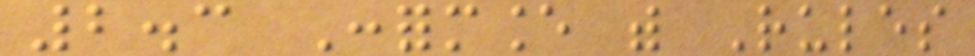2.3 Conformance with Rules
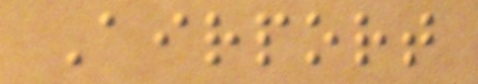Airport
